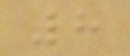8
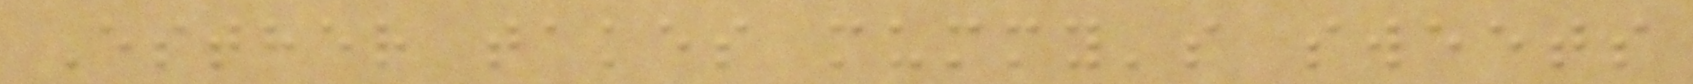Esther takes mummy's sweets
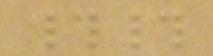##
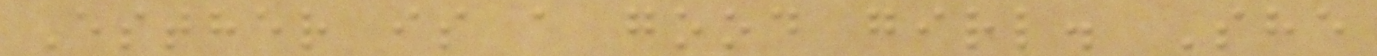Esther is a good girl. She
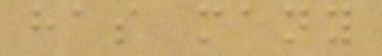has many
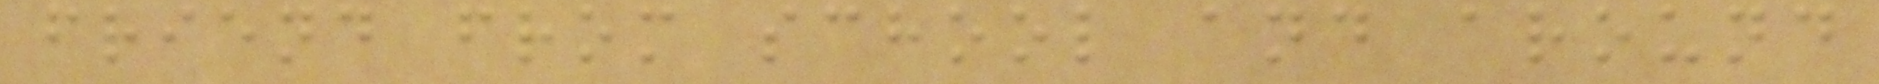friend from school and around
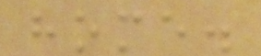home.
